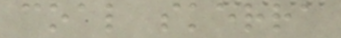coal skerra
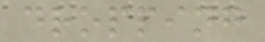dropping
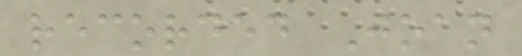recorded Joan
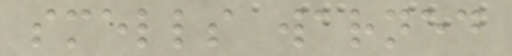smells warned
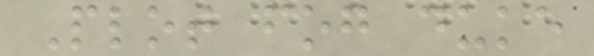Plot fog duke
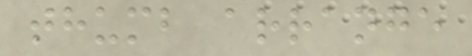thumb arrange
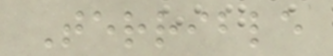Terrible
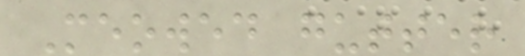Meowed gutter
